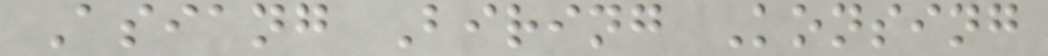Asiang Biring Konsing
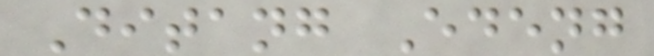Ditang Edeng
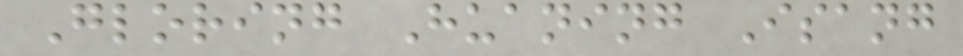Gloring Huaning Isang
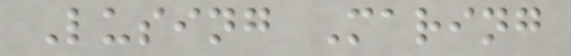Lusing Maring
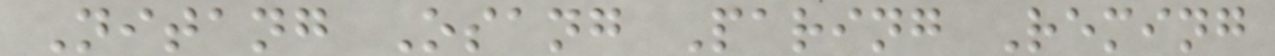Nitang Osang Paring Reming
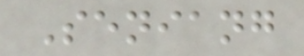Seniang
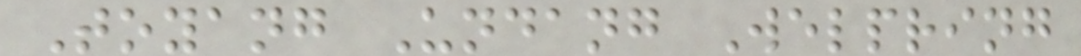Toyang Undang Welpring
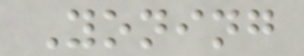Yoning
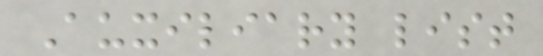Auxiliary list
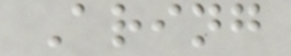Aring
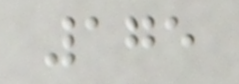175
